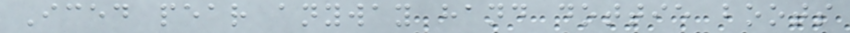Iced pear anyway hand dottie boots
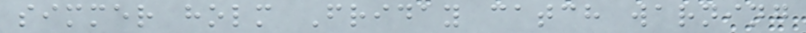simmer holm Friday catch warning
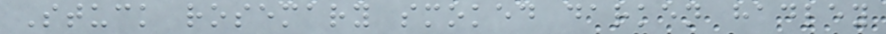Stuck rosemary smoked darken hadley
